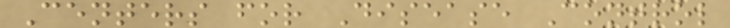Centers for Disease Control
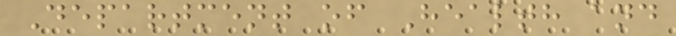Department of Health and
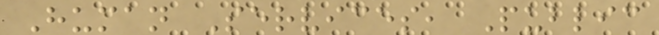Human Services, Public
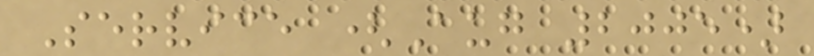Service (Aug 2005)
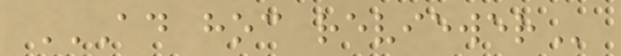AD HOC REVIEWER
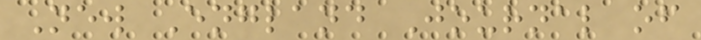New England Journal of
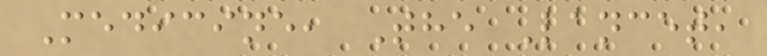Medicine, The Lancet,
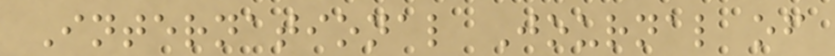International Journal of
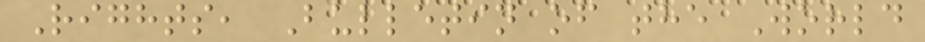Rights, Bulletin of the World
